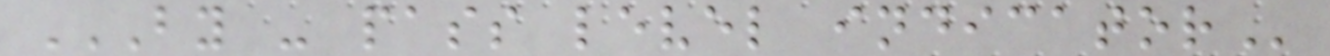BY - PASS LEVEL INDICATOR
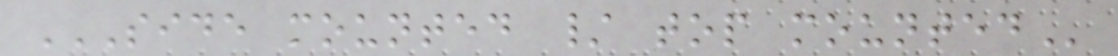SIDE MOUNTED / TOP MOUNTED
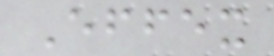Effex
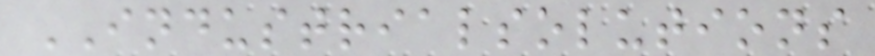INDUSTRIALSOLUTIONS
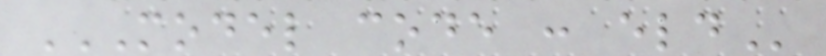MODEL CODE : ELD
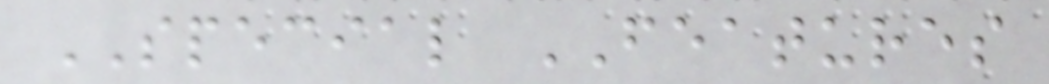SPECIAL FEATURES
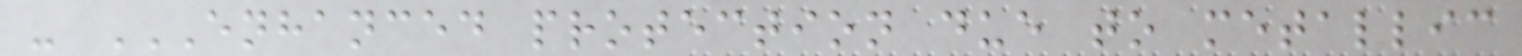- ENHANCED PROTECTION DUE TO METALLIC
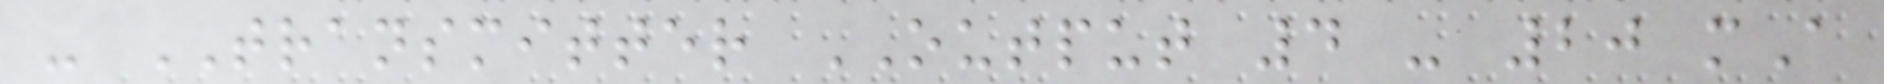- TRANSMITTER OUTPUT 4 - 20 mA
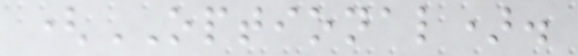(OPTIONAL).
